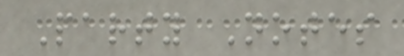Party Notes
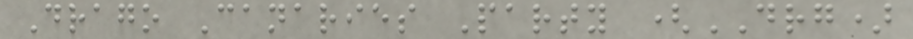Drago Canaries Party (DRG)
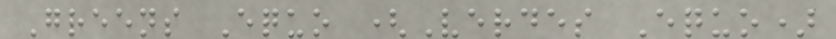Greens Equo (Verdes Equo)
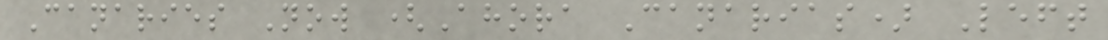Canaries Now (Ahora Canarias) Left
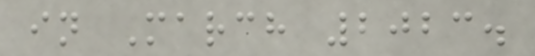in March 2023.
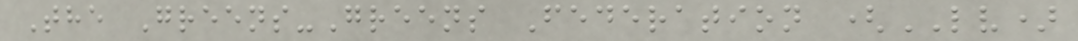The Greens-Greens Federation (LV)
